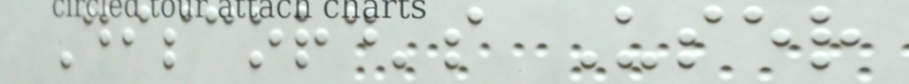Discord's User
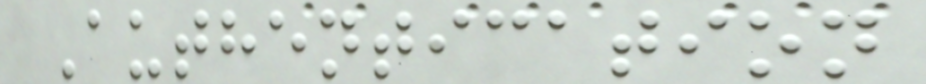Authentication
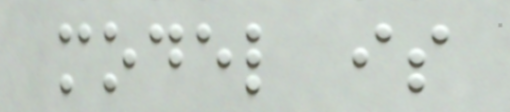model is
